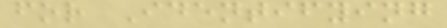for Identifying
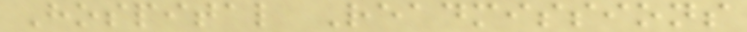Hospital Readmissions
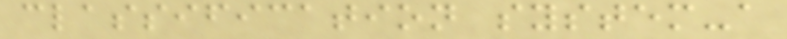classification system-a
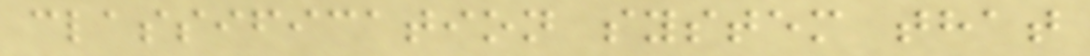classification system that
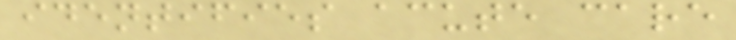identifies acute care
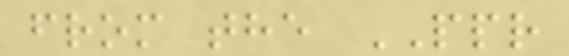from the PPR
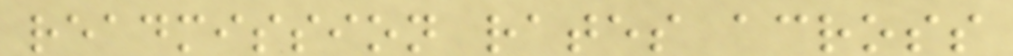readmission rates across
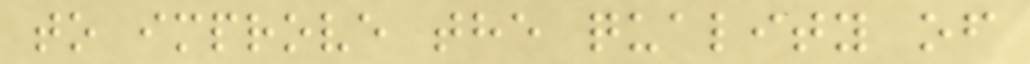to improve the quality of
